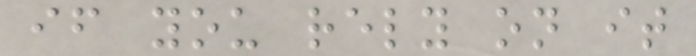if you rely on it
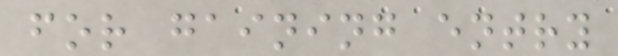for gaining entry
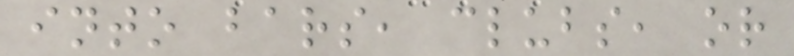into bars, clubs, or
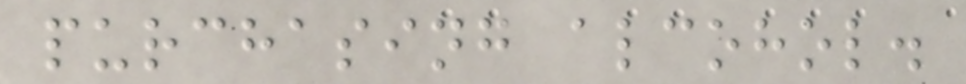purchasing alcohol.
